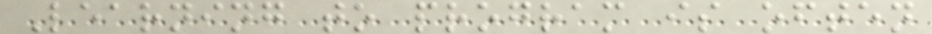Learning to program is often
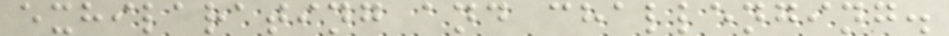exhilarating and challenging.
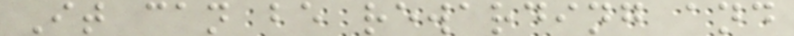It can be rewarding and
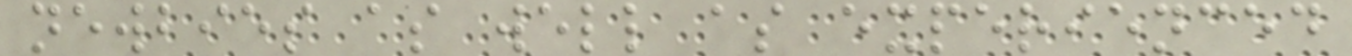newbies as well as experienced
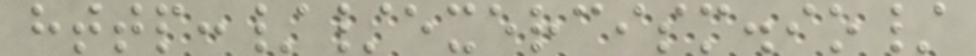http://exercism.io/
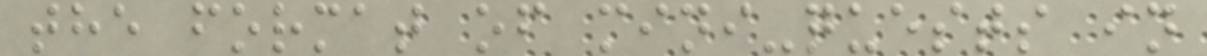the format of mini-quests in
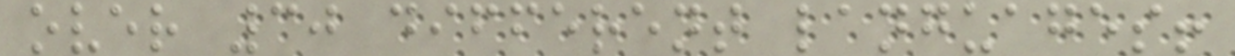over 30 different languages!
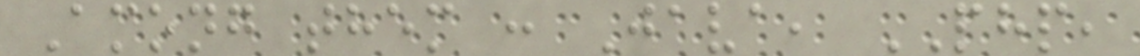Among them : Java, PHP,
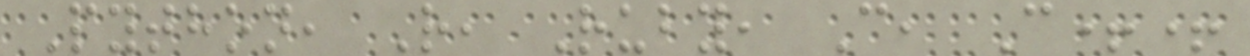Python, R, Ruby, C, C++
